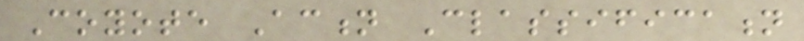Coyote Action Classification
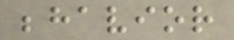behavior
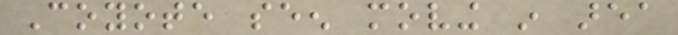Coyote seen moving in area
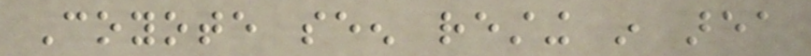Coyote seen resting in area
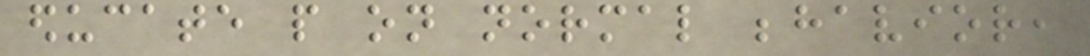educate people on normal behavior,
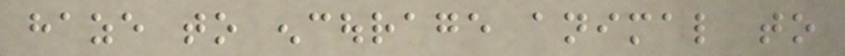haze to encourage animal to
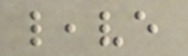leave
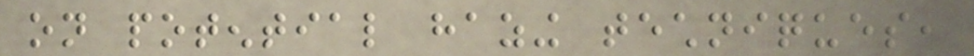on potential hazing techniques,
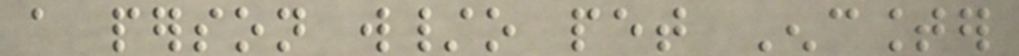a person w/o pet Encounter
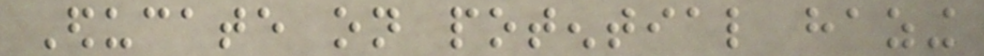Educate on potential hazing
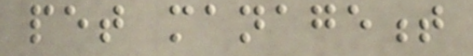pet management
